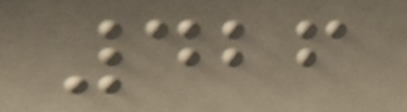426
